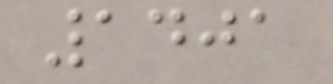1401
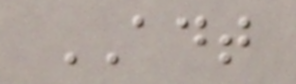ADT
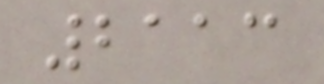2113
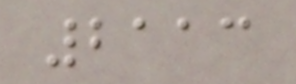2113
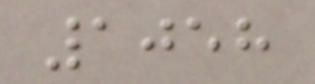1058
